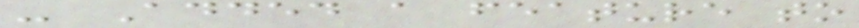- Added a feature to
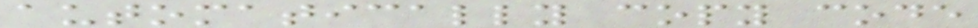automatically copy code
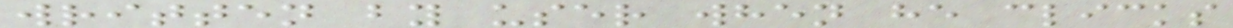written by user when he clicks
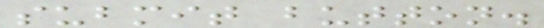submit button.
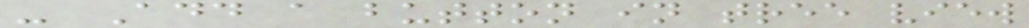- Add a button in tree view
